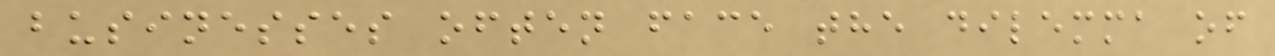businesses often face the dilemma of
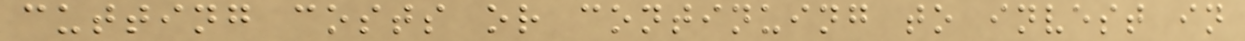cutting costs or continuing to invest in
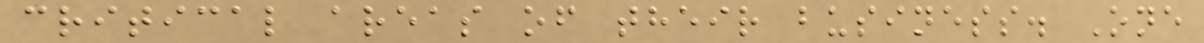critical areas of their business. One
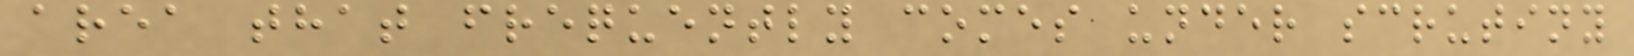area that frequently comes under scrutiny
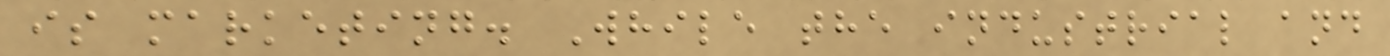is marketing. While the industrial and
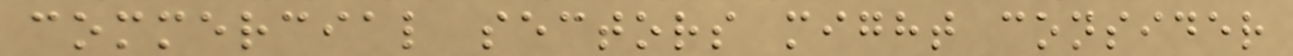commercial sectors might consider
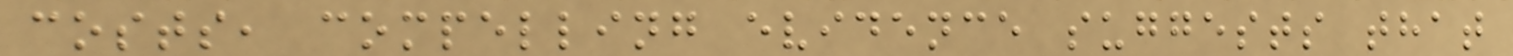costs, compelling evidence suggests that
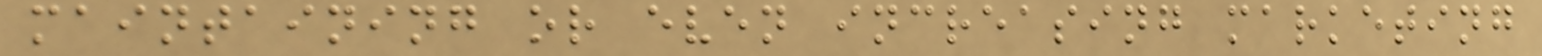maintaining or even increasing marketing
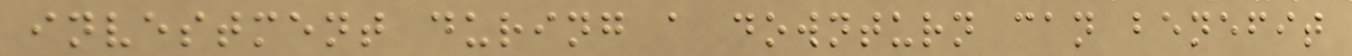investment during a downturn can benefit
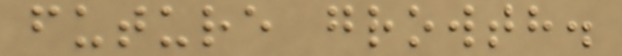future growth.
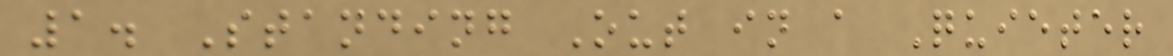1. Standing Out in a Quieter
